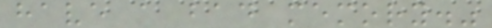have a bad memory."
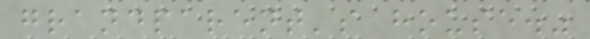grandparent's house."
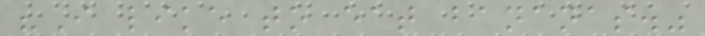"I like to eat bananas."
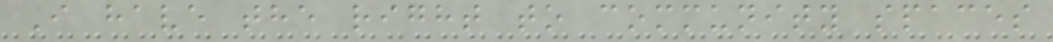I have the right to community spaces
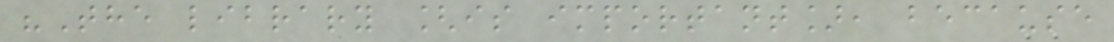"The library [is important], because
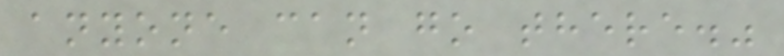anyone can go there."
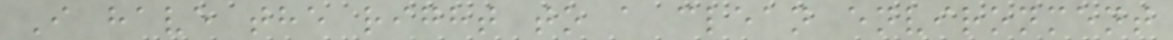I have the right to a clean environment
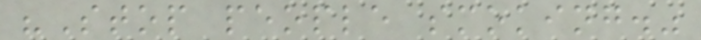"Stop people smoking."
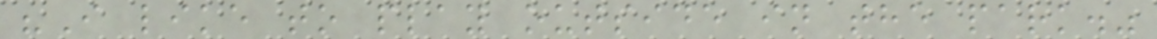"I like to play outside in the park."
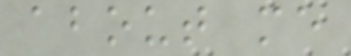about me
